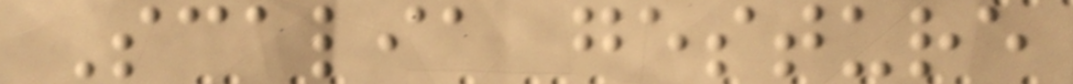Scalia gesture
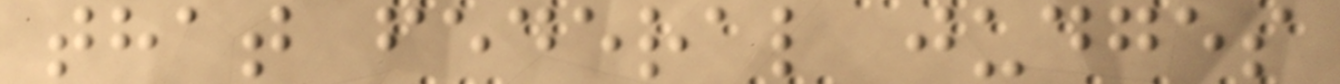that federal judges
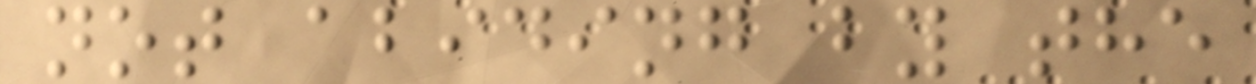not abiding by the
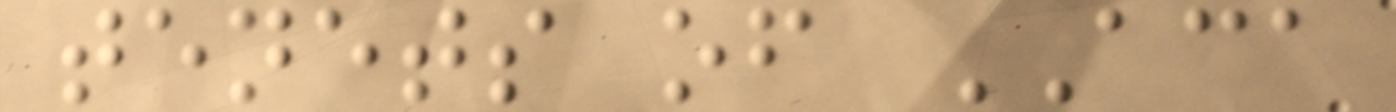tenets of ACA
